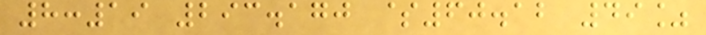8:19 293.170 $60.12 49%
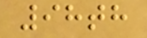98th
